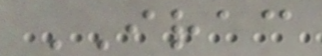IRAC
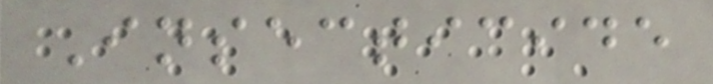Insecticide
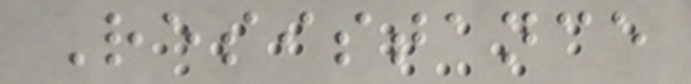Resistance
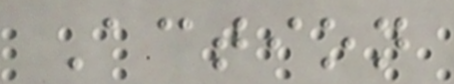Action
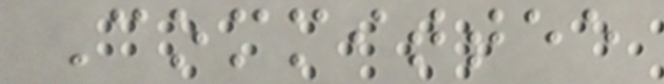Committee
